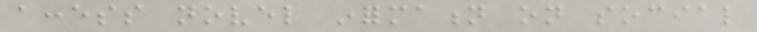access novel information on social
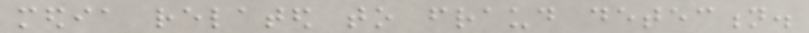media related to fraud detection.
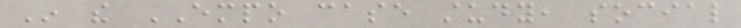In the EMPO case study, social
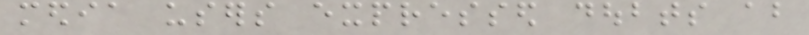media users expressed doubts about
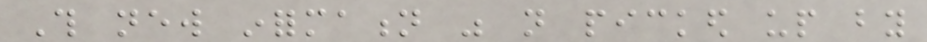This new information was not picked up by
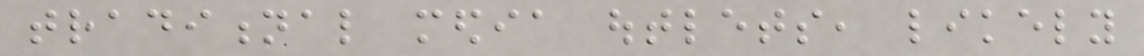traditional media outlets, likely
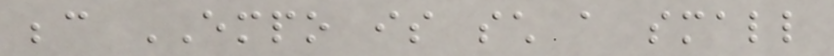because EMPO is such a small
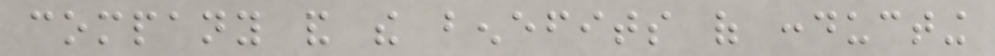company and the benefits of conducting
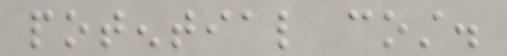potential cost.
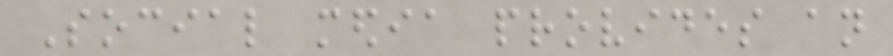Social media provides an
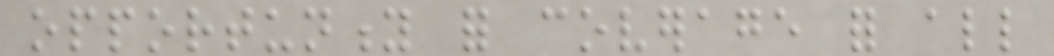opportunity for coverage for all
